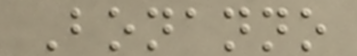Bonanno
